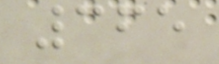365
